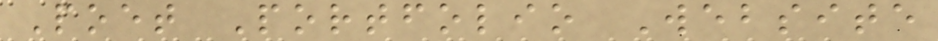Poet Portfolio Website
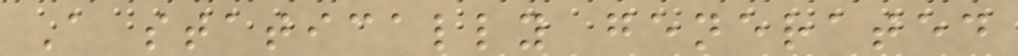A statically generated
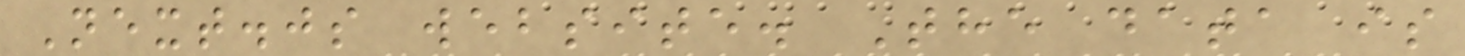Next.js website. The data is
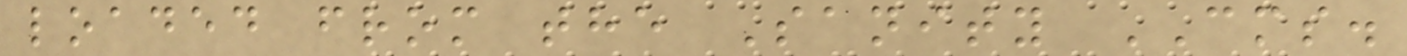loaded from the Sanity CMS.
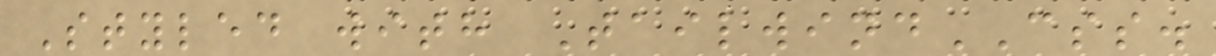Styled with TailwindCSS.
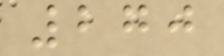270
